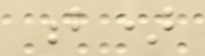b)
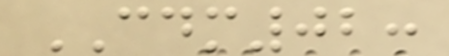CDM02:
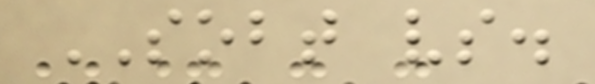SOBT vs.
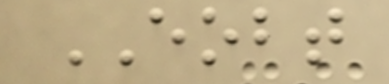EOBT
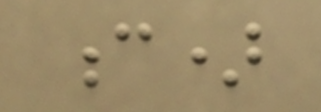c)
